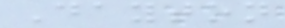Dayton
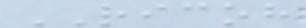RICOH
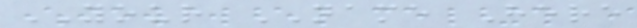YOUR NAME Here
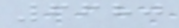6680
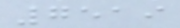7519
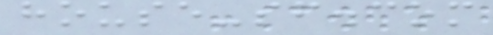house-sf.com
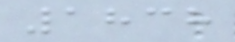1838
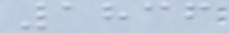1836
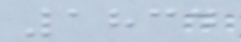1834
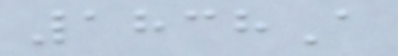1838A
